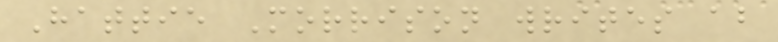Hattie Morrison writes about
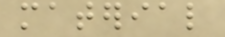material
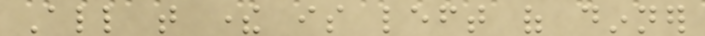All that there is left of dinner
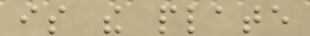is the plate
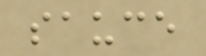sauce
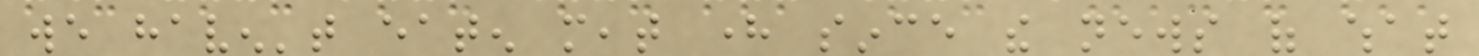we haven't eaten meat here since the news of what
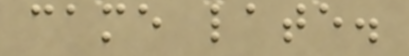came late.
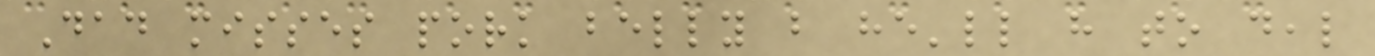Dad misses pork belly but he'll have to deal
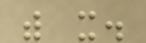with it.
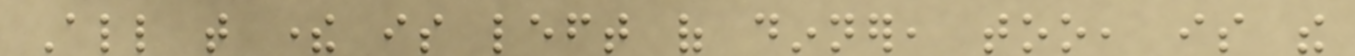All that there is left of dinner, too, is the
